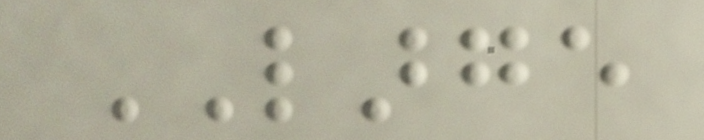LARGE
